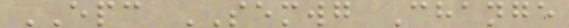EPC SEMWG Change
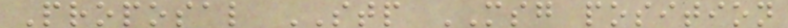Proposal STP MSG position
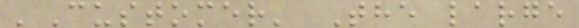'Customer' The large
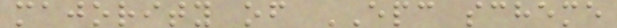majority of EPC scheme
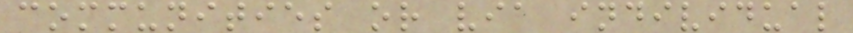communities or via individual
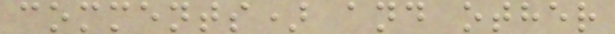comments) and other
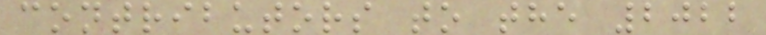contributors to the 2022
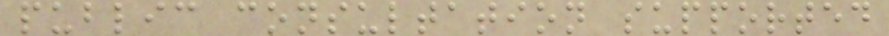public consultation supported
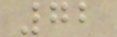72
